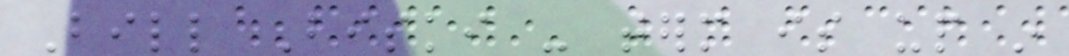Bill Biski - term is up in
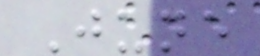June
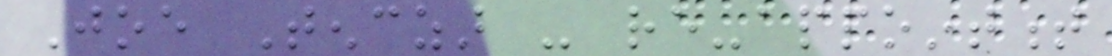Joe Tenczar - re-appointment
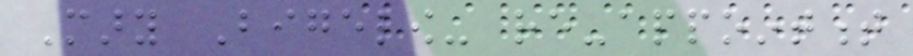Mary Bigelow- re-appointment
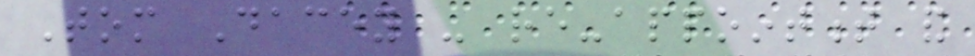Tom Dacey - re-appointment and
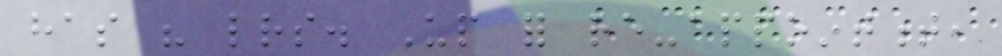has his letters. Up for re-appointment,
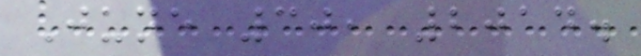June 30, 2014.
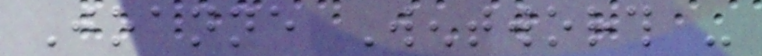Joanne Wentworth -
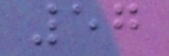57
